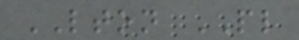LTON PL
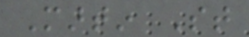Martin St
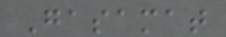Gasamat
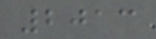2013
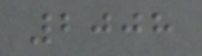2008
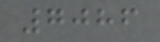7086
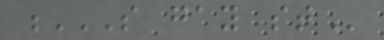S GAY ST
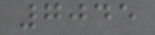7045
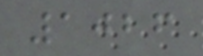1026
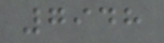7948
